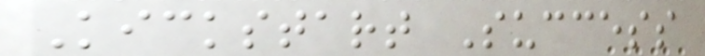Kickstart Success
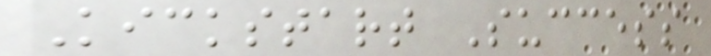Kickstart Success
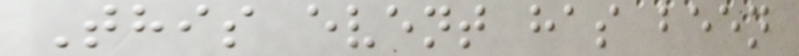This event has been
